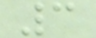3
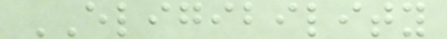ELIGIBILITY
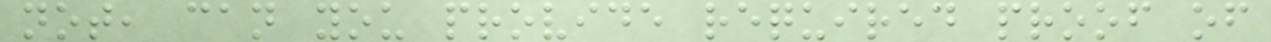not, can you provide required proof of
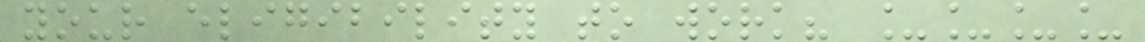your eligibility to work? ____
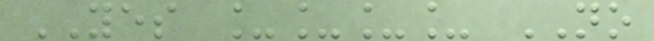YES ____ NO
